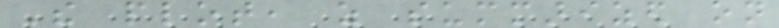The plot, as summarized on
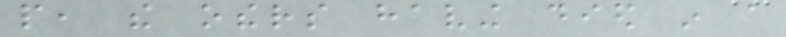people, the others having died in a
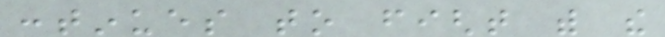continues to fight with the
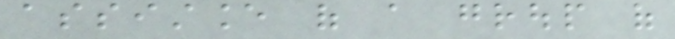assistance of a group of
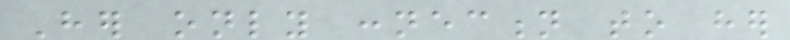Her only connection to her
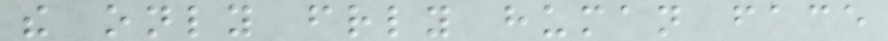the only friendly human face
